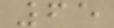65
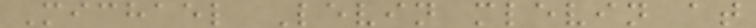Michael Levin mlevin at
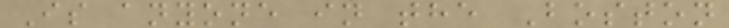Is anyone in the Boston
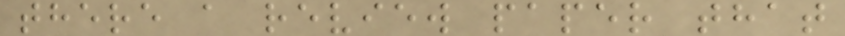there a review paper that
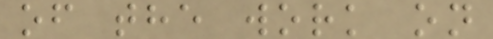of the work on
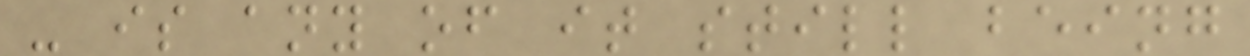- is any of it still being
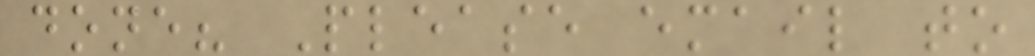done? Please email to
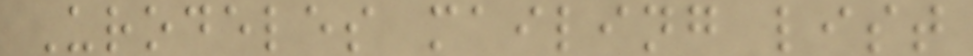Urodeles mailing list
